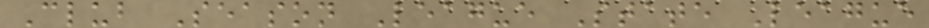Club Season League State League
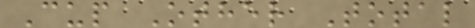Cup Other Total
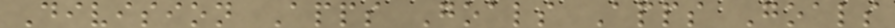Division Apps Goals Apps Goals
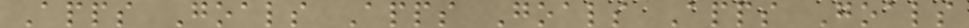Apps Goals Apps Goals Apps Goals
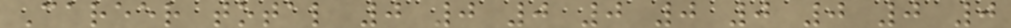Career total 0 0 0 0 0 0 0 0 0
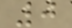0
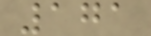171
